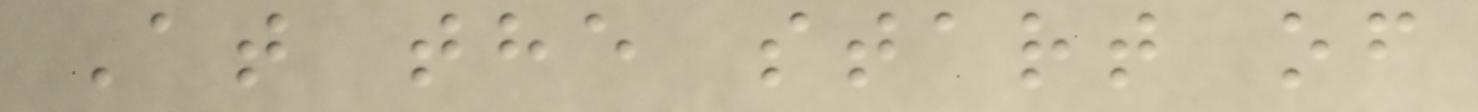At the start of
